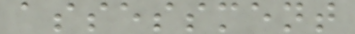assessment
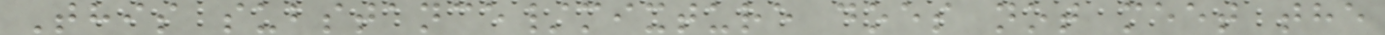This substance/mixture does not meet the
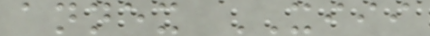annex XIII
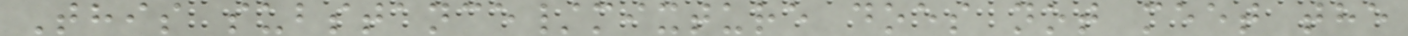This substance/mixture does not meet the
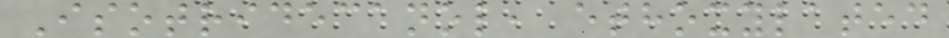Isotridecanol, ethoxylated
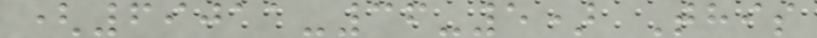(69011-36-5) This
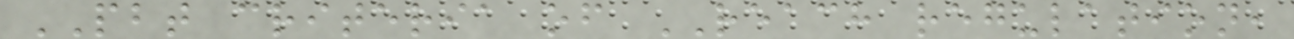PBT criteria of REACH regulation,
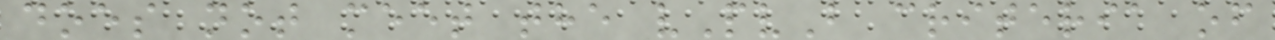does not meet the vPvB criteria of
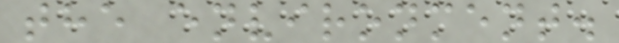the environment.
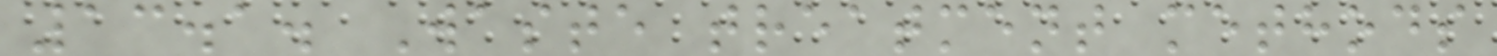13.1. Waste treatment methods
